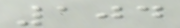104
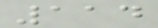114
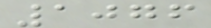1076
